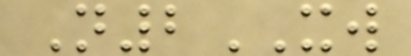N2XW
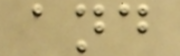and
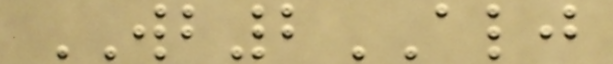WB2ALJ
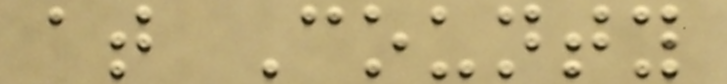at County
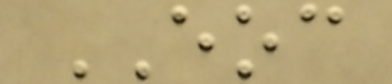EOC
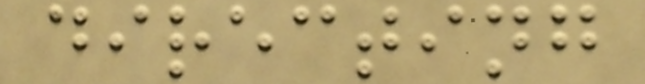directing
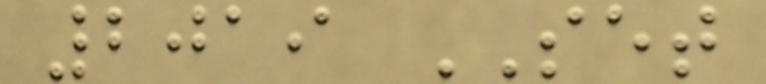2019 SET
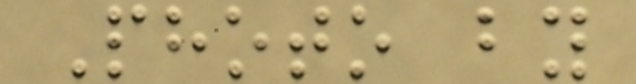Photo by
